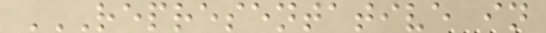REPRESENTATIVE IN
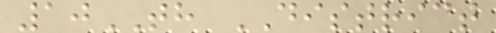10TH DISTRICT
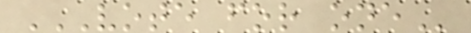VOTE FOR ONE
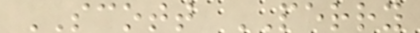SCOTT PERRY
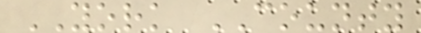YORK COUNTY
